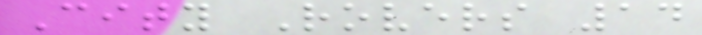City Rovers 14
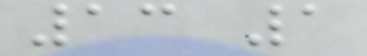13 1
